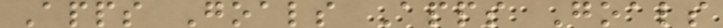Apps Goals Apps Goals
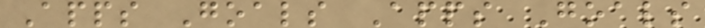Apps Goals Apps Goals
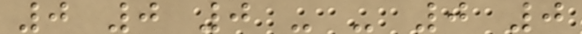0 0 0 - - 0 0
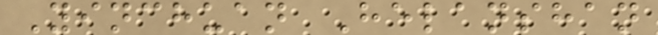Yinchuan Helanshan
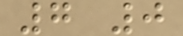7 0
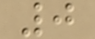0
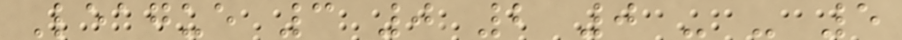League 3 0 2 0 - - 5
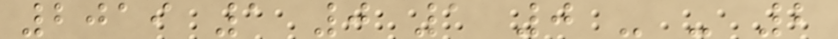2019 1 0 1 0 - - 2
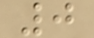0
